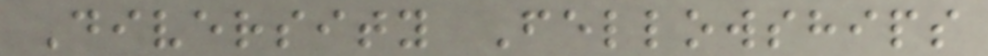Diversity Fellowships
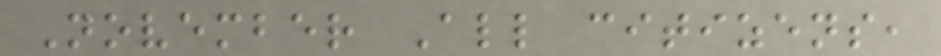November All citizens,
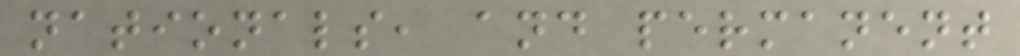nationals, and permanent
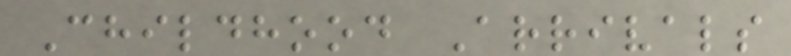Childhood Arrivals
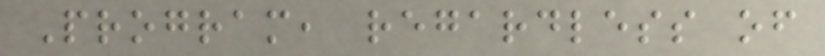Program, regardless of
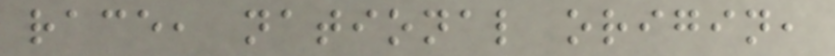race, national origin,
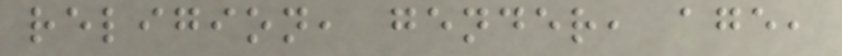religion, gender, age,
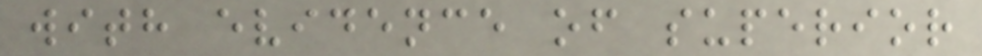with evidence of superior
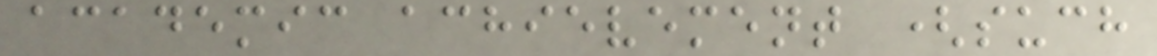academic achievement (such
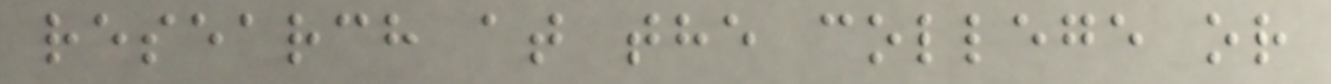research at the college or
